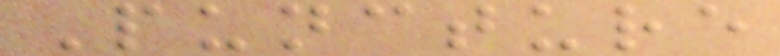Puncture
